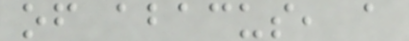of abacus, a
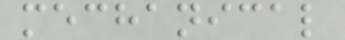mechanical
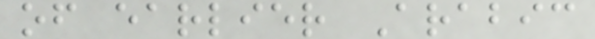of earlier Arabic
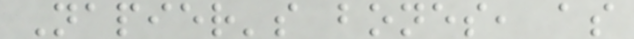Napier's bones, as
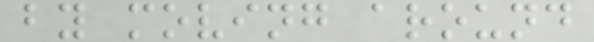by moving around
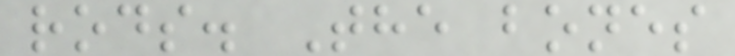rods. The bones
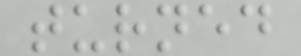turned
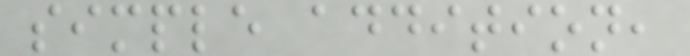simple addition,
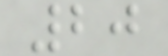20
